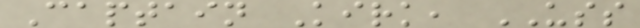Captain Kirk, USS
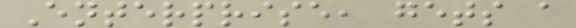Enterprise, gets a
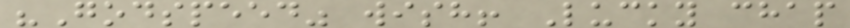"Godspeed" wish! Lucky chap
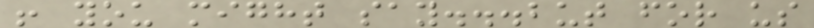! you might say...but for us
